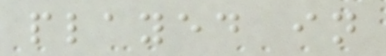played in
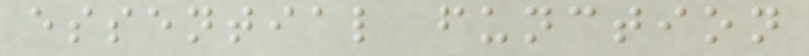essential function
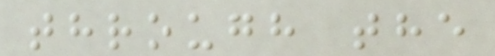through the
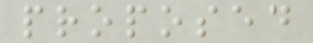proposed
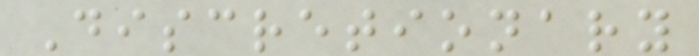Discretionary
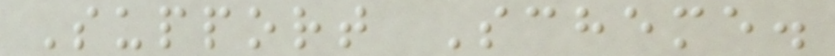Support Scheme.
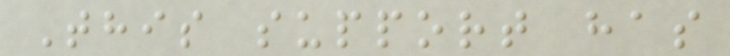This support has
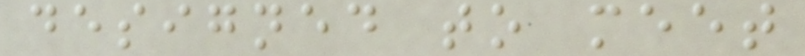designed to meet
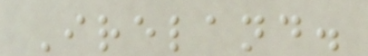Ireland.
